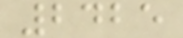2425
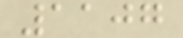1107
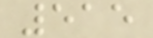515
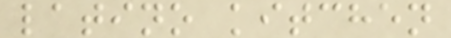latino kitchen
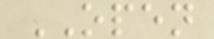OPEN
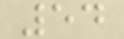54
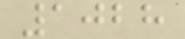1028
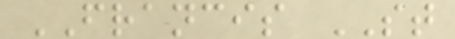FRANCIS ST
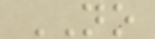NO
